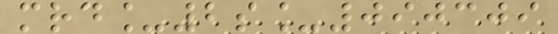mrd_2s_090309
